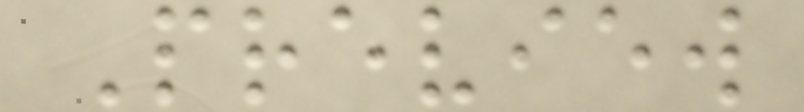Preview
